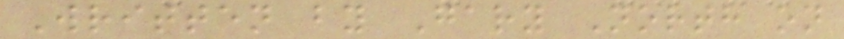Written by Gary North on
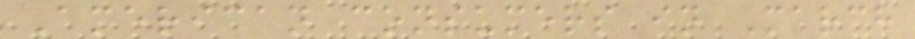American consumers in March
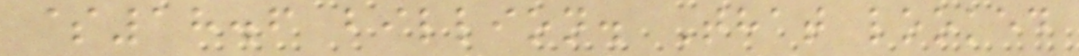$18.6 billion. That looked
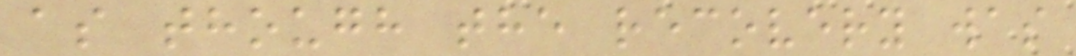as though the recovery was
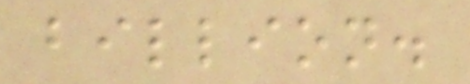billion.
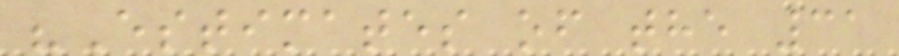"Estimates of the 31
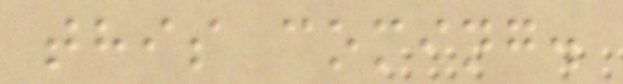this coming.
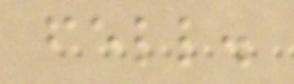fell.
